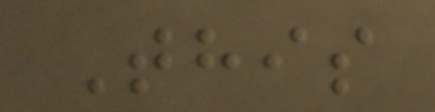This
